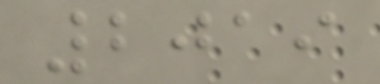2019
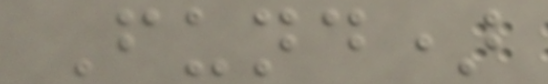Fund)
